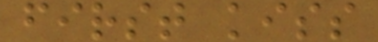first kiss
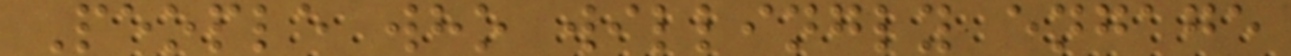People who willingly engage
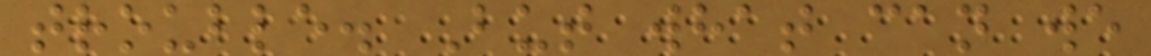trouble. But what can we
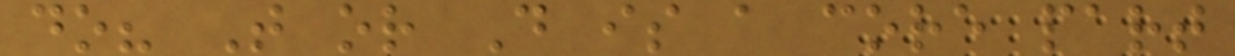do? T or D is a core part
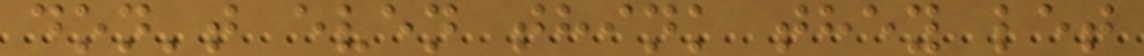don't even think they let
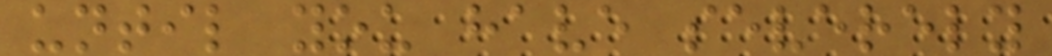until you have severely
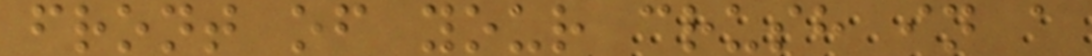front of your crush in a
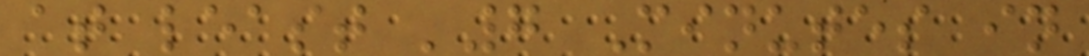at least '7 Minutes in
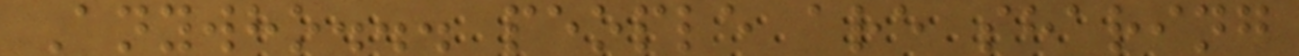Anywho... people are sharing
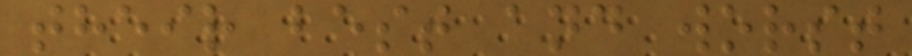their best and worst
